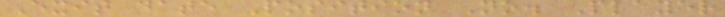Exit date Position No. Player
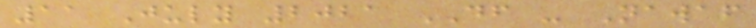11 July 2021 DF - Nawaf
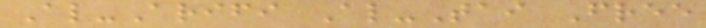Al-Arifi Al-Tai Free
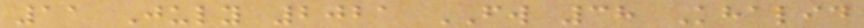11 July 2021 FW 38 Khalid
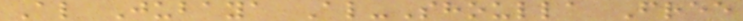Al Jubaya Al-Shoulla Free
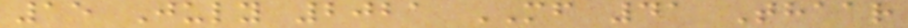15 July 2021 MF 41 Thaar
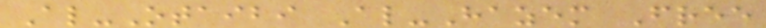Al-Otaibi Al-Hazem Free
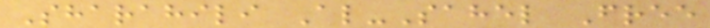Sharahili Al-Sahel Free
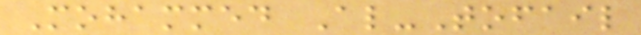Mohammed Al-Tofail
